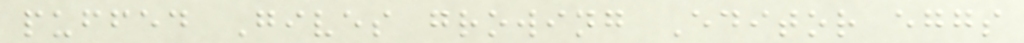puffed Gives growing Editor eggs
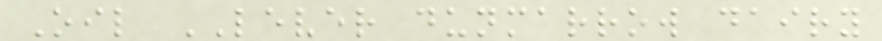Oil LEVER dunmarrow dairy
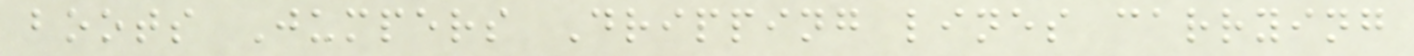boots Jumpers Dripping lines carrying
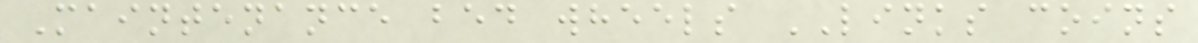Maintenance bed wheels LINKS coins
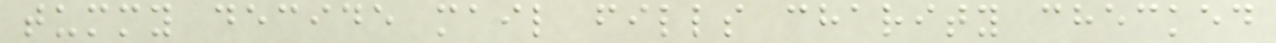tummy decide mail fills charity checked
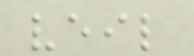veil
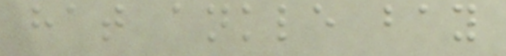hat ankle bay
